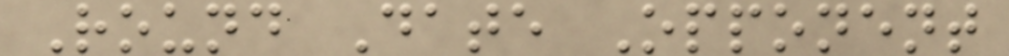Round Date Opponent
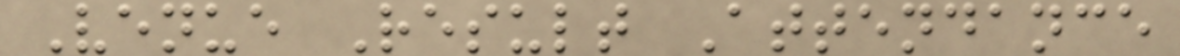Venue Result Attendance
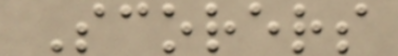Scorers
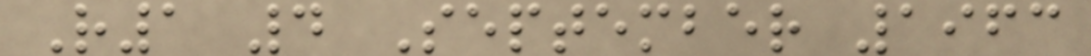R1 4 September 1963
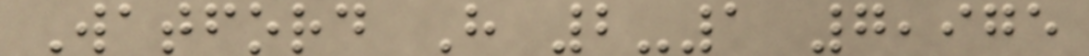Watford H 2-1 7,975
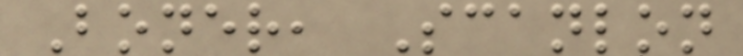Boner, Scanlon
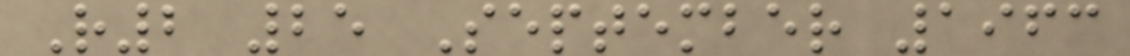R2 25 September 1963
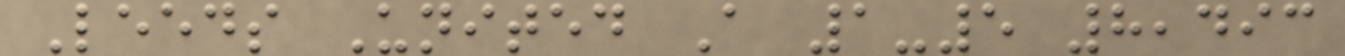Leeds United A 1-5 8,493
